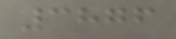3876
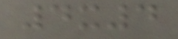4x4
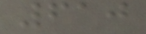610
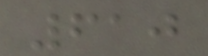610
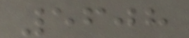5608
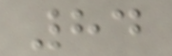84
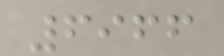6966
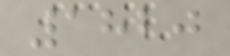1820
